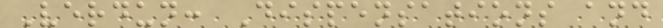Verdun: Dispensations and
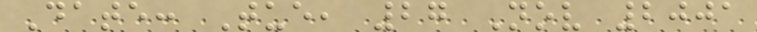Date: Tue, 27 Nov 2001
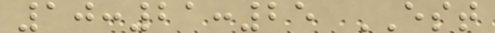10:21:25 EST
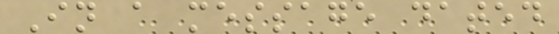In a message dated
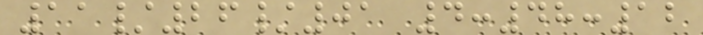11/26/01 4:48:12
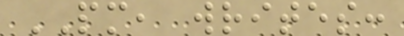PM, writes:
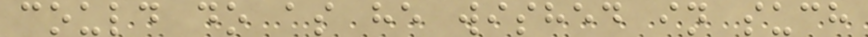could do as he wished in such
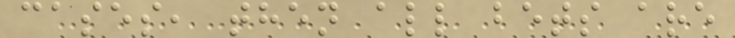cases, then all bets are
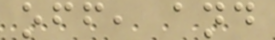off, and
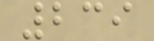239
